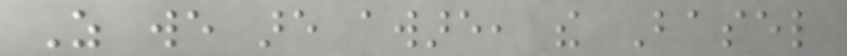As we are aware, the Basel
